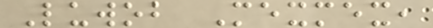Luwob Mexmex,
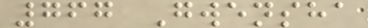767 Gwensha
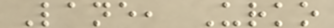Lane, Urko
